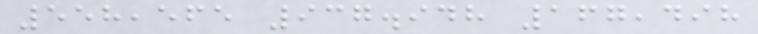558,565 937.948 167,498
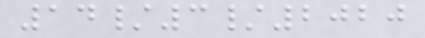14/3/2020
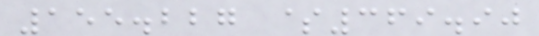155.227 $369.90
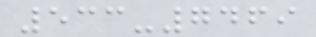533-7469
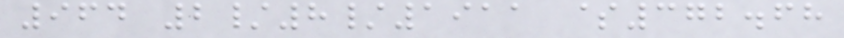964 2/8/1911 $372.68
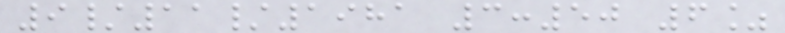9/11/1981 3:50 6%
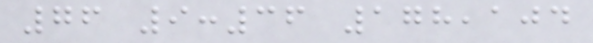76 9:36 178,104
